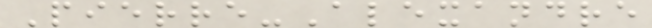Pierre-Alexandre
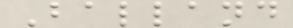Balland
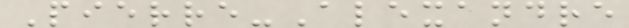Pierre-Alexandre
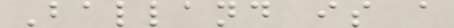Balland is a
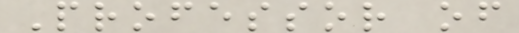Professor of
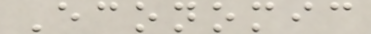Economic
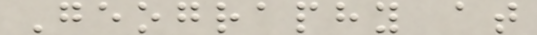Geography at
